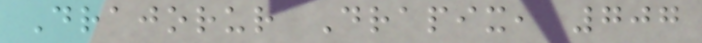Drajorur Drapix, 707
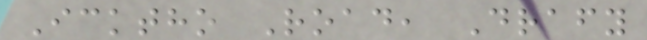Icktho Road, Drafy
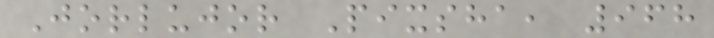Jorlujor Pixsha, 968
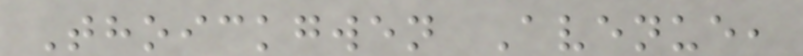Thoickgwen Avenue,
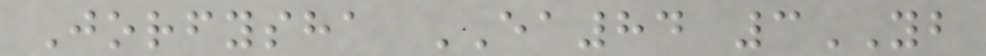Jorfysha EA84 3YB
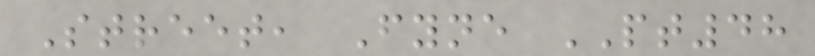Street, Fyne PT48
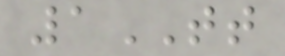1TT
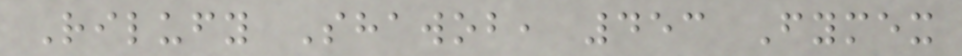Rilufy Shawob, 453 Fymex
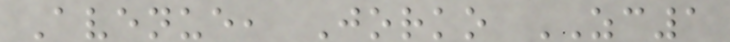Avenue, Jorko ZC1
